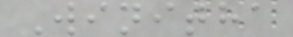Winitha
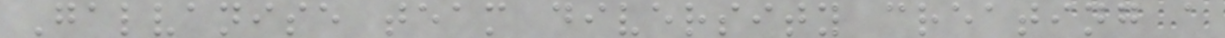Galvanise team diversity creating a
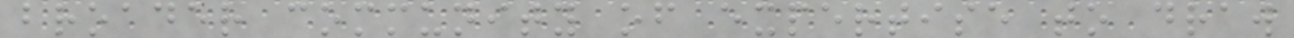broader community of expertise to draw
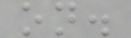on.
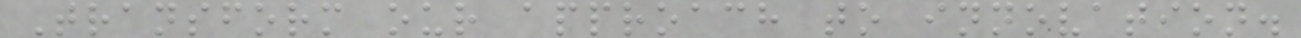Transform our approach to innovation.
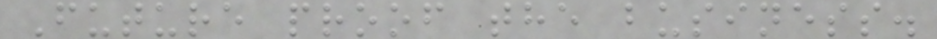Future proof the business.
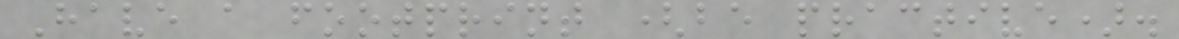Have a footprint (be practive).
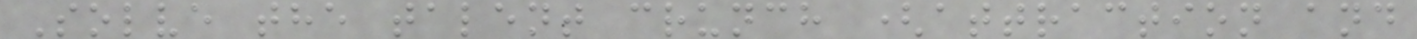Solve the talent crunch (attraction and
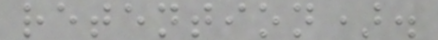retention).
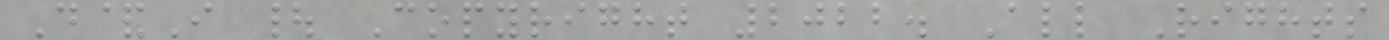D&I | Copyright 2022. All Rights
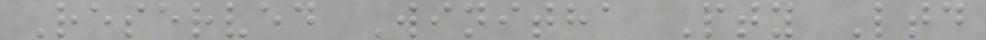Reserved Winitha Pty Ltd
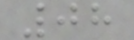08
